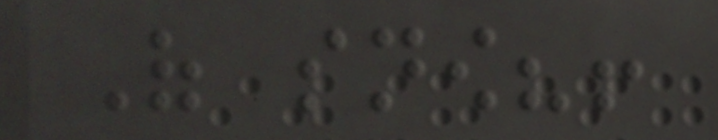Of snow?!
